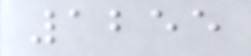1255
